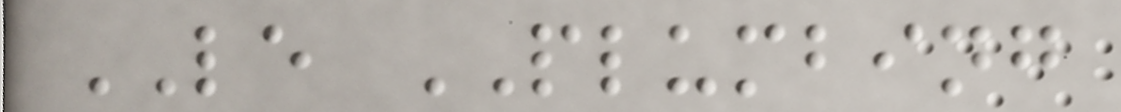LE PLUMBING
